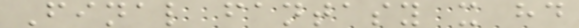Final fantasy x hd
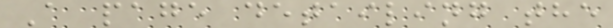A page detailing the
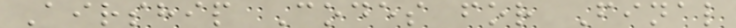Airship Codes for Final
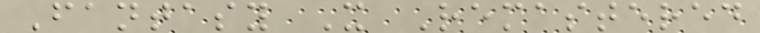Fantasy X Remastered
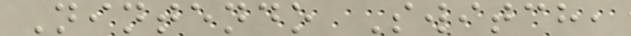Nintendo Switch,
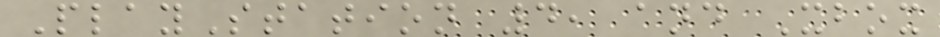PlayStation 4, and Xbox
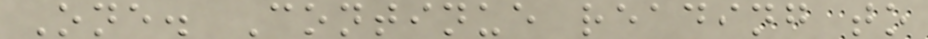One. Continue reading to
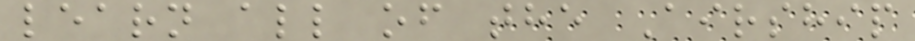learn all of the Airship
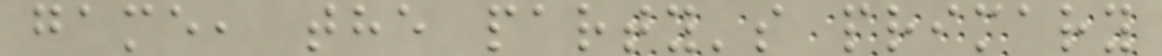game, the party's primary
